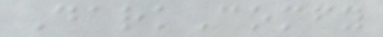DarkComfy
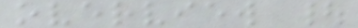overview |
